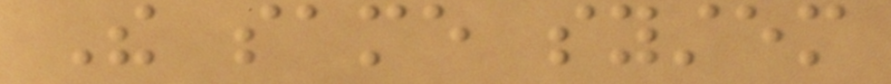The same system
